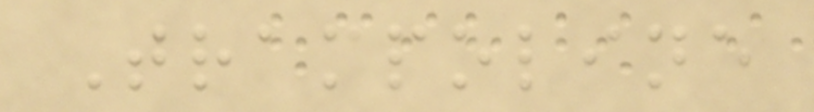Trampoline
